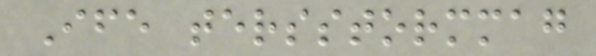Ife tersstormmag
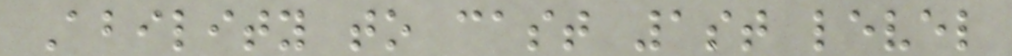Ability to cast 1st level
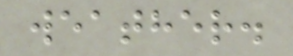weather.
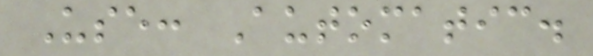Use: Automatic.
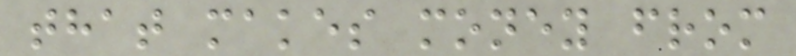that makes money from
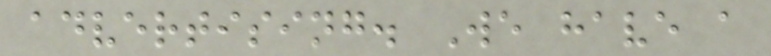advertising. We have a
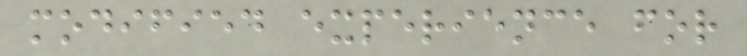modified experience for
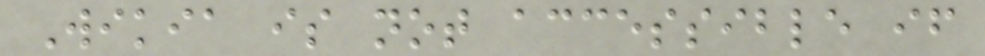Wikia is not accessible if
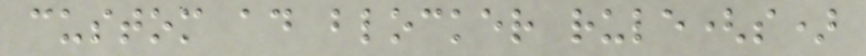custom ad blocker rule(s)
